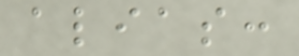alias:
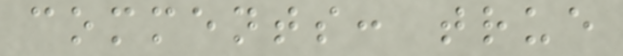comments: true
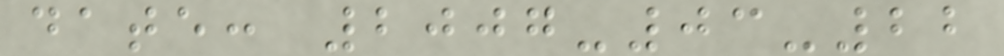date: 2007-03-22
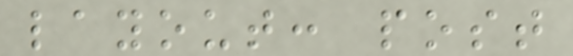layout: post
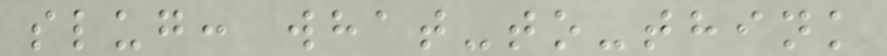slug: what-to-think
